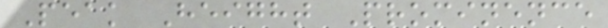Peak Height Prominence
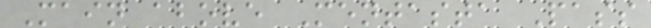Main above Mentasta Pass
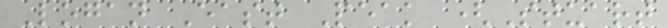Logan East Peak (Stuart
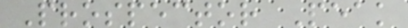Prospector Peak
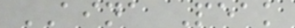AINA Peak
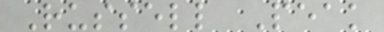Russell Peak
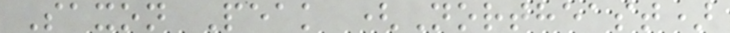Saxon Peak (Northeast)
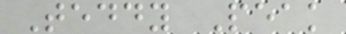Teddy Peak
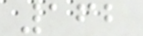162
